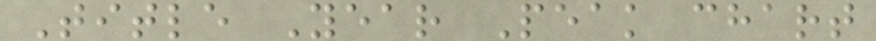Title Year Peak chart
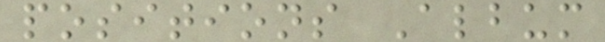positions Album
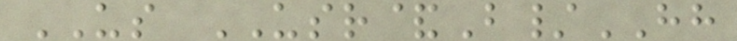US USR&B/HH
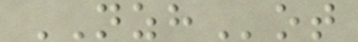NZHot
